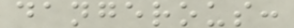dangerous:
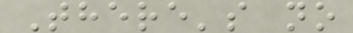There's no
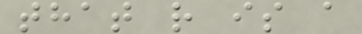that r is a
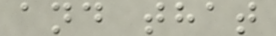and that
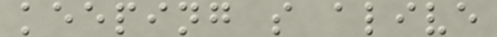keeping s alive
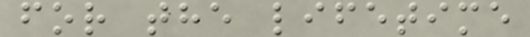for the lifetime
